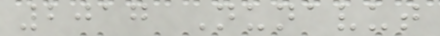2017 Nunavut
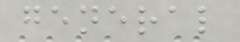general
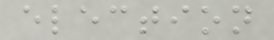election
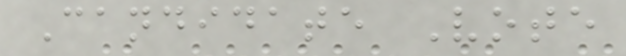Candidate Vote
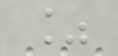%
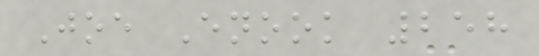Joe Enook 258
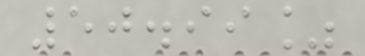50.99%
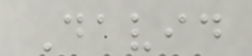David
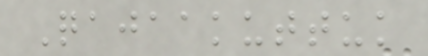Qajaakuttuk
